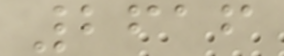2616
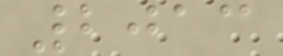2013
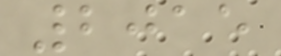2015
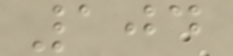104
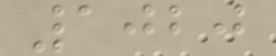1020
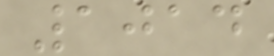1014
